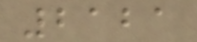2121
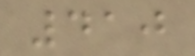410
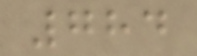784
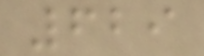629
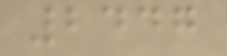2447
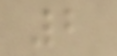2
